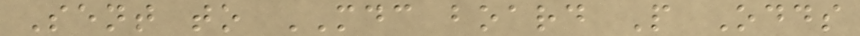Sent to MDC board P Odds
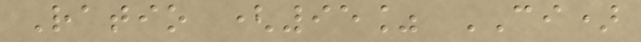Ratio (95% CI)
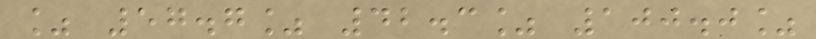% 57.7% 42.3% 100.0%
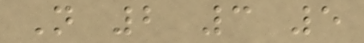N 2 3 5
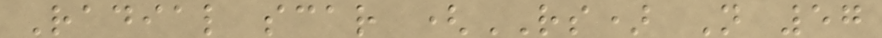Radial scar (RS) N 57
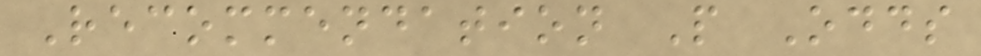Recommendation P Odds
